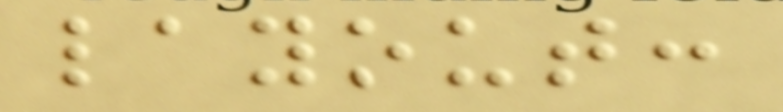layout:
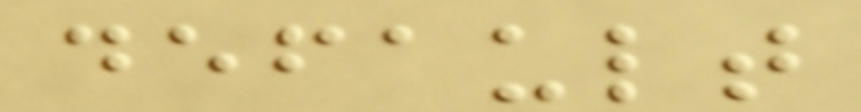default
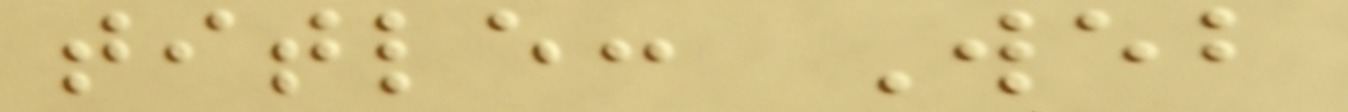title: Web
